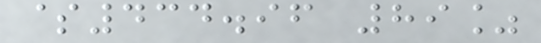$434.96 89%
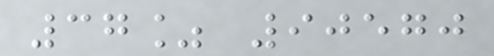37% 90570
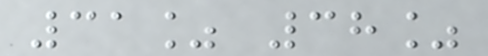31% 38%
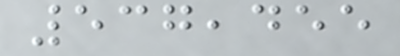537,455
